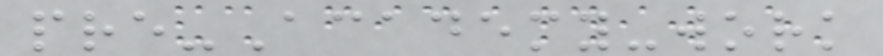pre-Academy-work
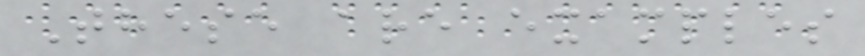These are examples
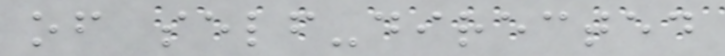of self-directed
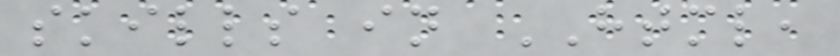skills in HTML,
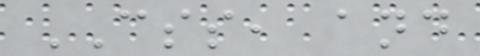CSS, and
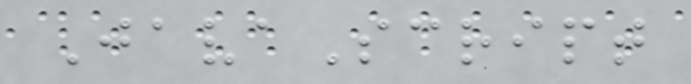JavaScript
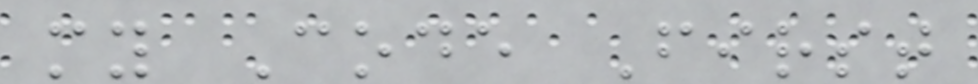my Code First
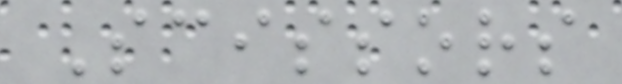Scissors
